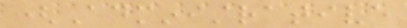(Administrative
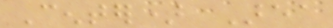Center) Area
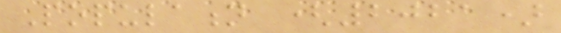Population (2021)
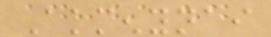Akmenynai
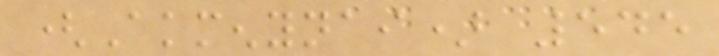(Akmenynai) 545
